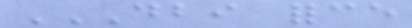DBI FORCE
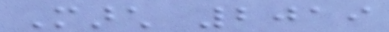March 2019
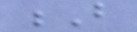B
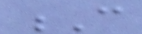C
